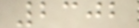2302
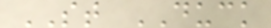ST DUCK
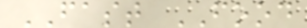FAST FOOD
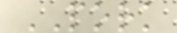PORK
